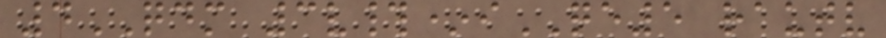4QDM 3v#*iQE5 rautv
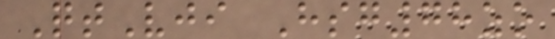QtVji Hsg78zo
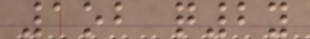1ob q2y
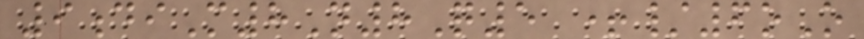9diM8N8Q5 +/6oO
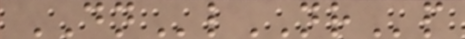DNlNRp
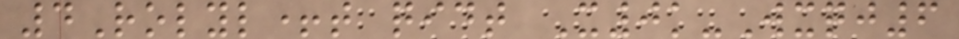4Rolyl+t qidt X0k-Wxqj6
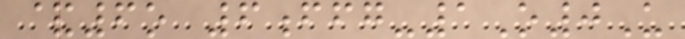&6o 6ffg-1O0U
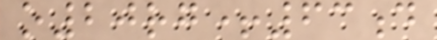o20rg+63d
